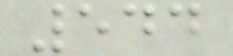544
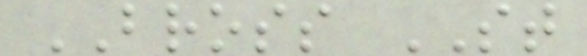BROSS ST
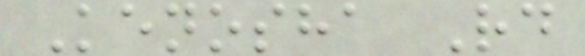Kenosha Rd
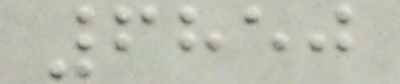6850
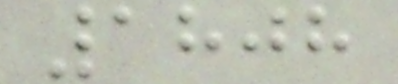1808
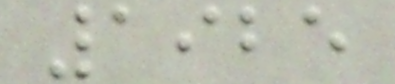1925
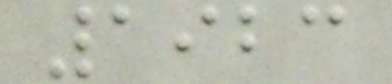1923
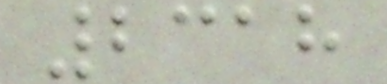2318
